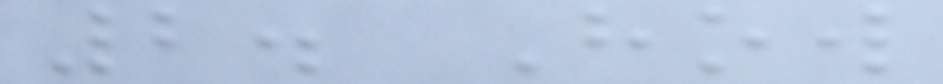2. How
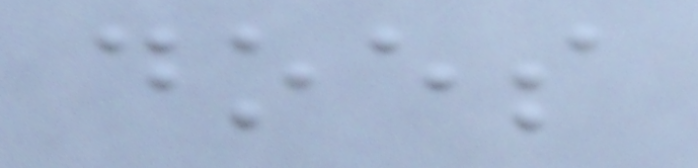does
